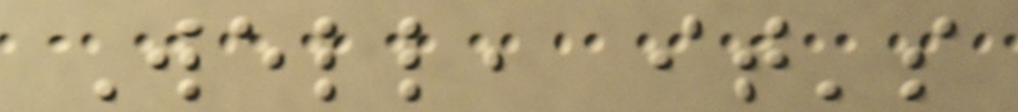Well, it's
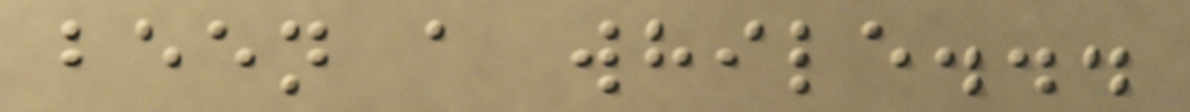been a while...
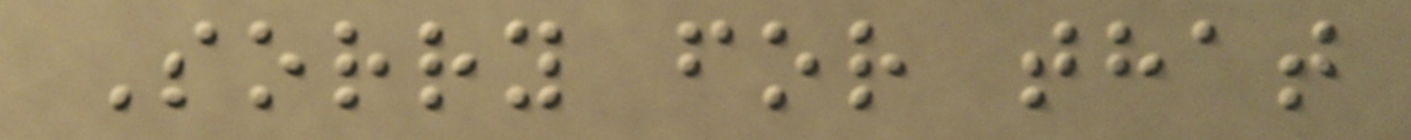Sorry for that
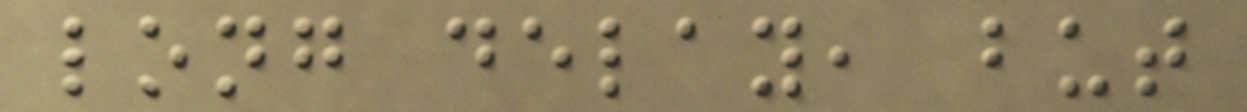long delay, but
